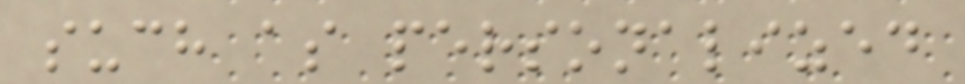such as personalized
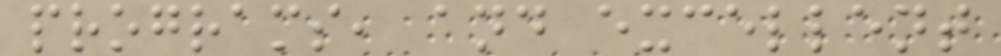programs, and excellent
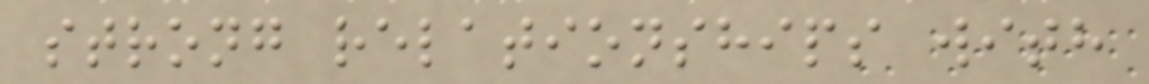strong relationships with
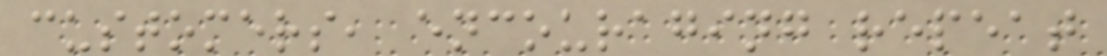customers, encouraging repeat
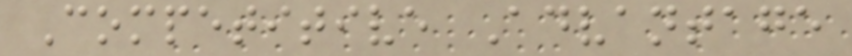Competitive Advantage
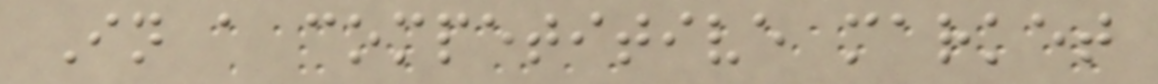In a competitive market
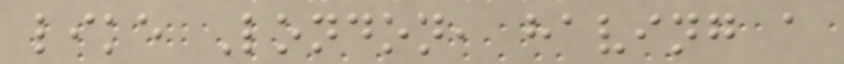like London, having a
